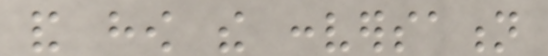and how the conversation
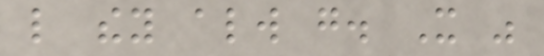like they always go. It was
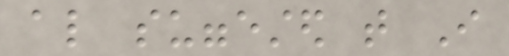also suggested that I
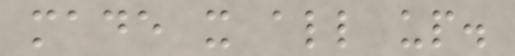made it all up.
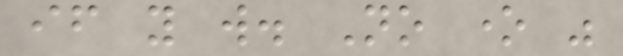if you will. No one was
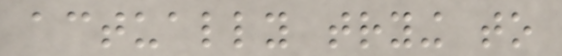actually trying to
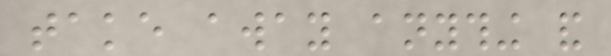take away anything and
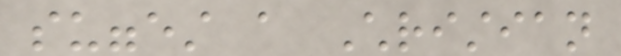suggest a Christian
